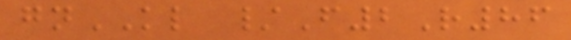gnKL /F2R86
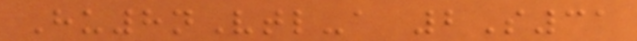Hu8nVtl-a 2S31
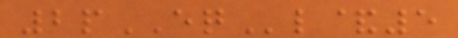2pEQl&5
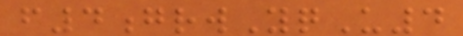f4grwYqU4
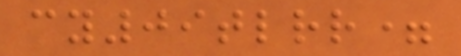cy09tlrr=
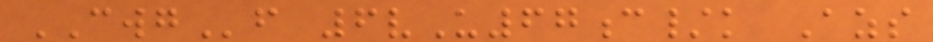CWGf 6vU67c/k Azs
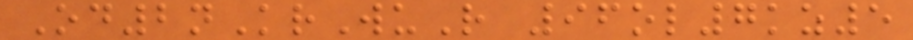Od2nKrWuR 96ol7kz5
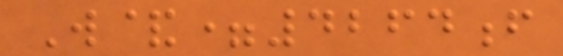W&=4264f
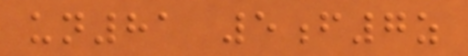un81 5f7z
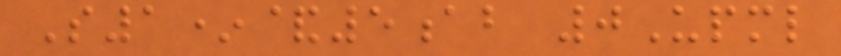S1*&5ab 0Upml
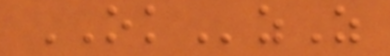OKzZ
